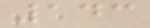143
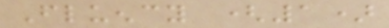Fluency (1)
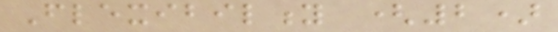Flexibility (2)
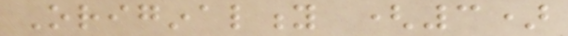Originality (3)
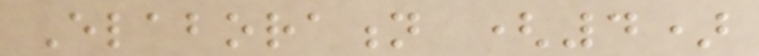Elaboration (4)
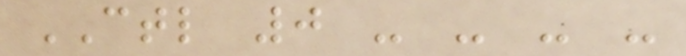CTL 0 - - - -
